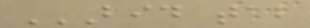BID TAB
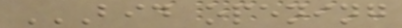BID OPENING
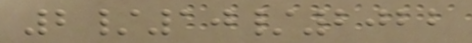2/10/2022
